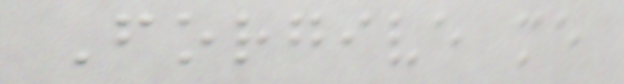Forgive me
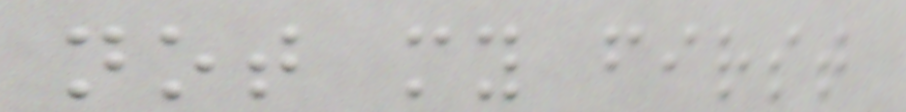not my first
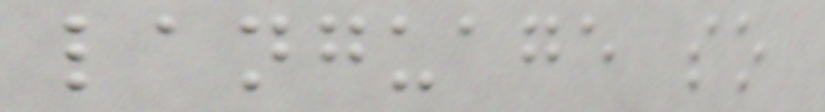language so
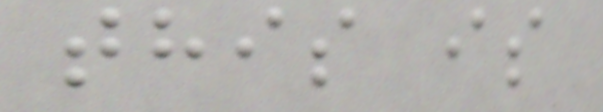this is
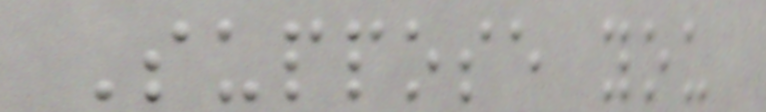Suppose you
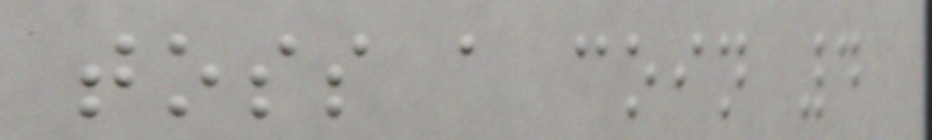toss a coin 4
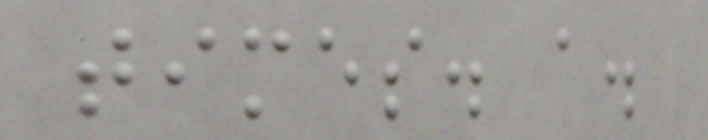times. a.
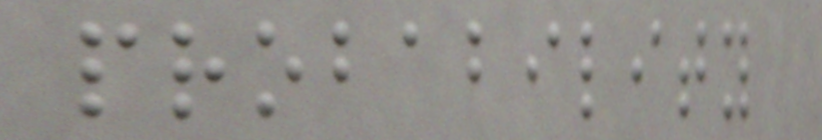probability
